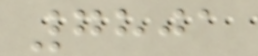7801
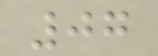07
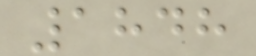1848
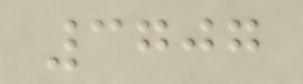3707
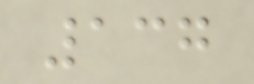137
